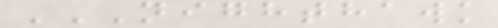NIGHTHAWK
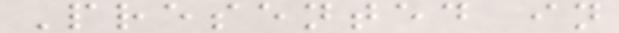Presented in
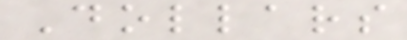Dollars
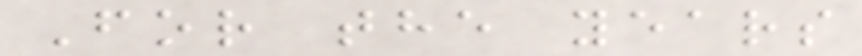For the years
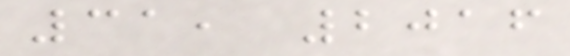31, 2016
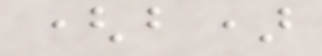(b)
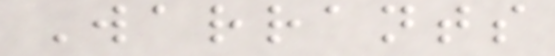Warrants
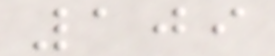109
